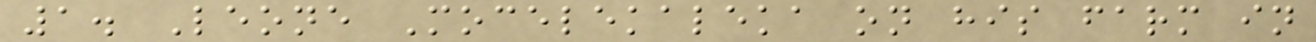1. Leone Mocelekaleka on his farm in
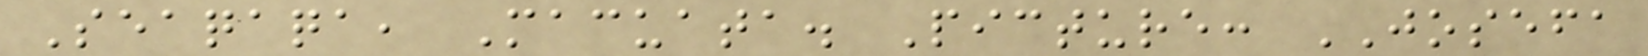Seaqaqa, Macuata. Picture: JOSEFA
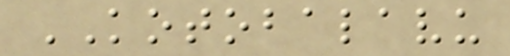KOTOBALAVU
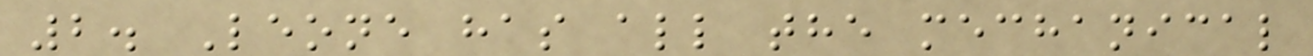2. Leone has all the mechanical
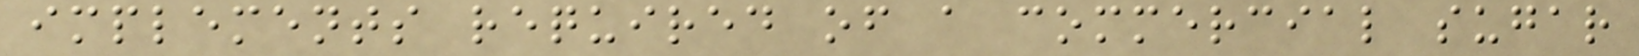implements required of a commercial sugar
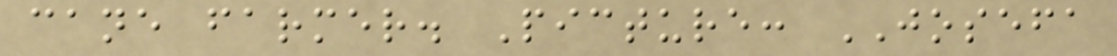cane farmer. Picture: JOSEFA
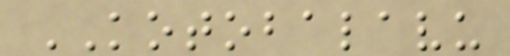KOTOBALAVU
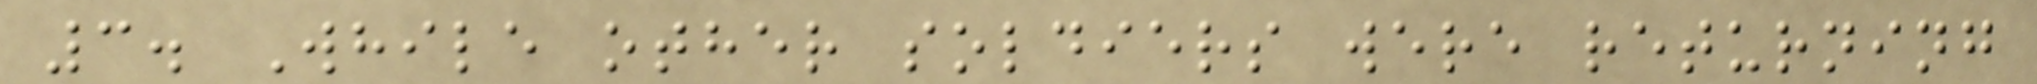3. While other soldiers were returning
